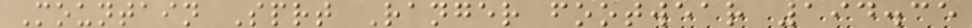Mountain Sprt Ranger footwear 194.35
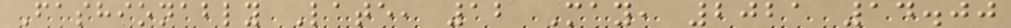Fashionably Late, 12 May, 2021 14.00
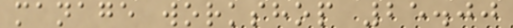manage workshop 25.00
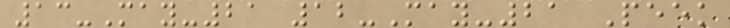13-May-21 12-May-21 Peek
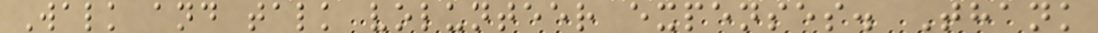Walk and talk volunteer expenses. Thank
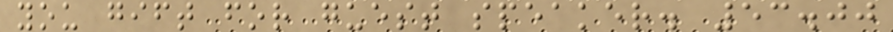you gift for guest speaker. 53.00
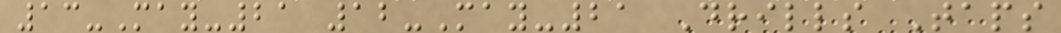13-May-21 12-May-21 Drills Taps
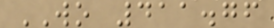WO 411.76
